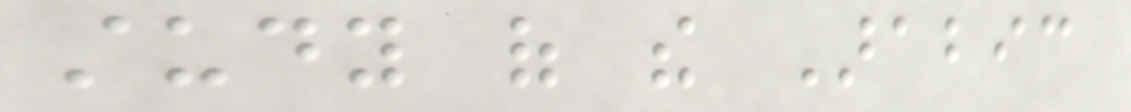study of the Arabic
